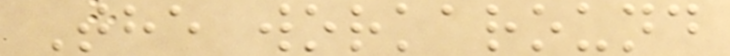The workaround
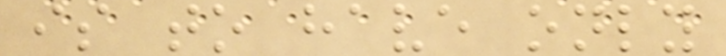is to have only
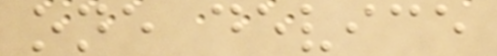one device
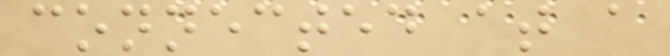connected at a
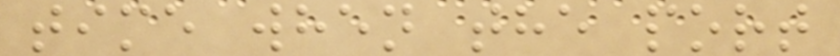time when the port
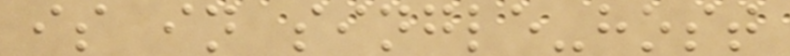is in single-host
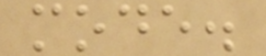mode.
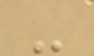-
